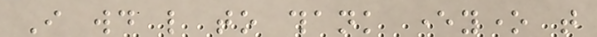I would like to thank everyone that
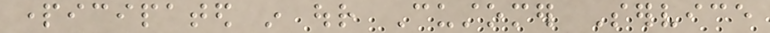participated in our Customer Service
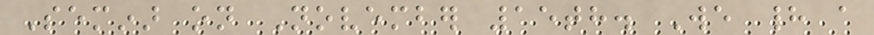Seminar on November 15th. We had a
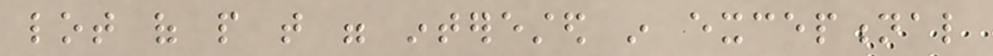lot of people that were interested in exceptional
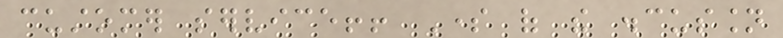customer service!! Some of the discussion
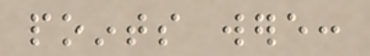points were:
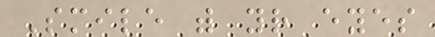Smile with your eyes
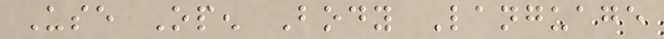Use Open Body Language
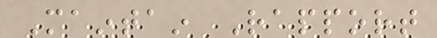Maintain Rapport
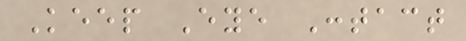Keep Eye Contact
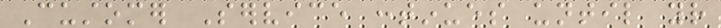Customer Service continues until your
